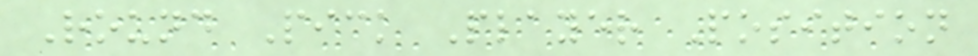Round Pick Player Position
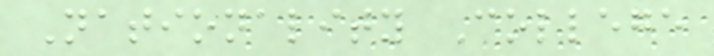Nationality College
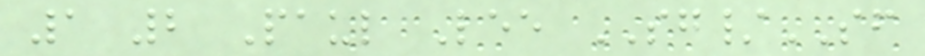1 2 Paul Lee SG/SF
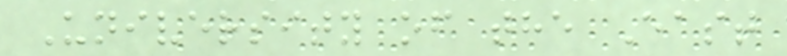University of the East
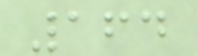164
